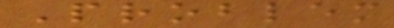Problem
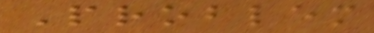Problem
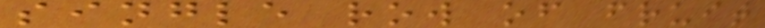single row of fruit
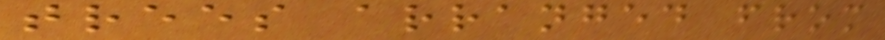trees arranged from
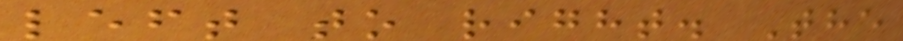left to right. The
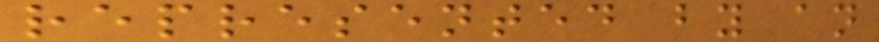represented by an
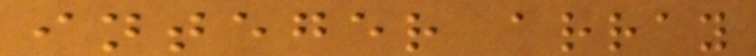integer array
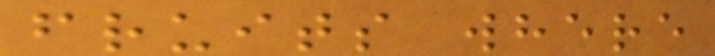fruits where
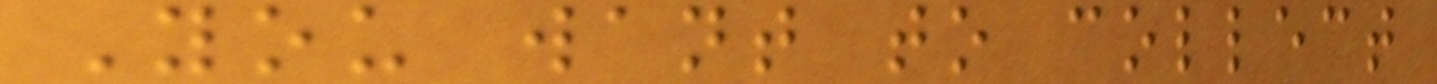You want to collect
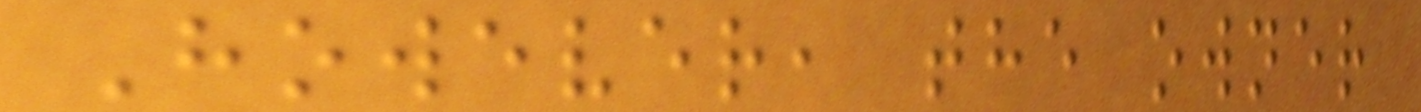However, the owner
